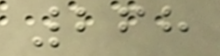268
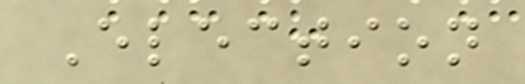Election
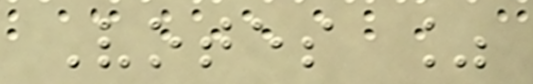Votes %
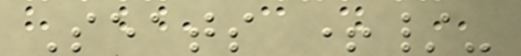Seats +/-
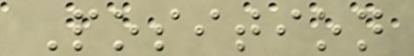Position
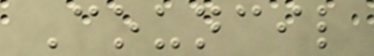Council
